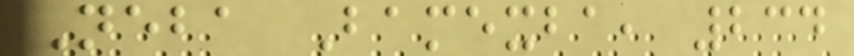Neba Bamexba, 234
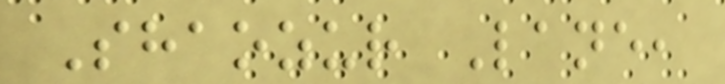Shaozur Lane,
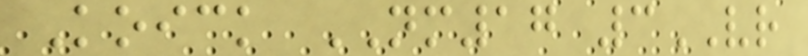Koick NM17 3VR
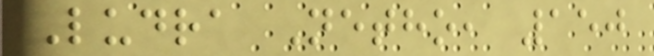Ludra Netho, 150
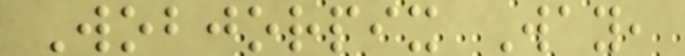Wobjorpix Way,
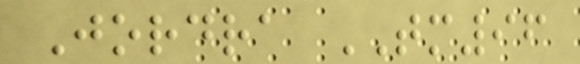Jordra TM96
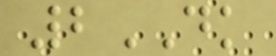2DK
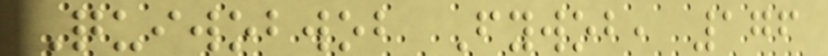Quiwobwob Fywob, 176
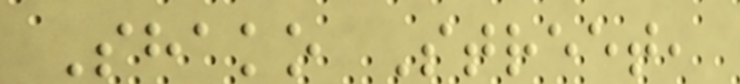Shako Street,
